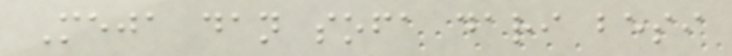Meja dan sofa dari besi
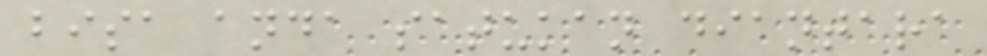bisa anda satukan diantara
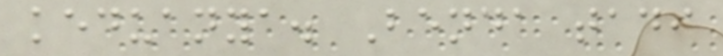keduanya. Benda tadi
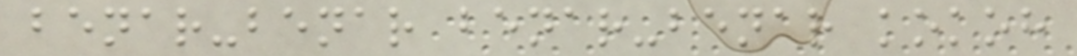benar-benar benar-benar kokoh
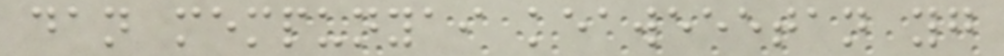dan mempunyai keaweeetan yg
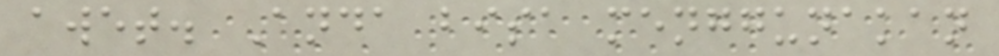awet. Anda bisa menggunakan
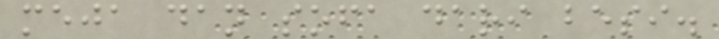meja dan sofa dari besi.
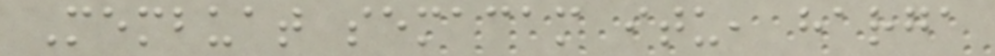Membuat semacam itu, harga
